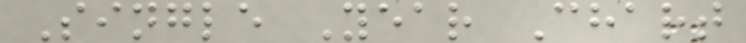Single Year Chart
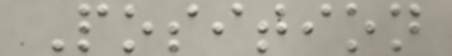Position
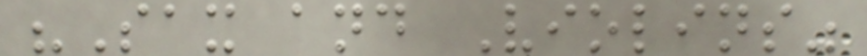"Sax and Violins"
